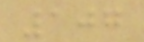107
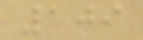109
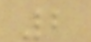2
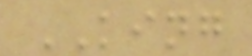KING
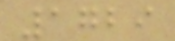1729
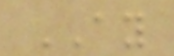AY
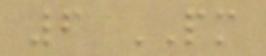6 PM
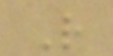R
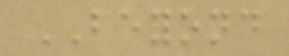BEYOND
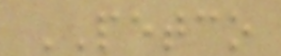PETCO
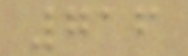716
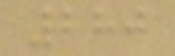280
